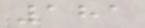181
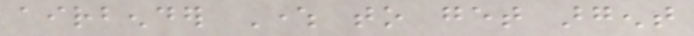airbender Where to get argent
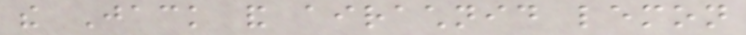the Jack and airachnid lemon
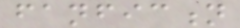fanfiction
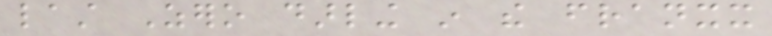last Zero darling in the franxx
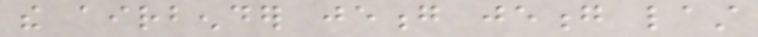the airbender jeong jeong last
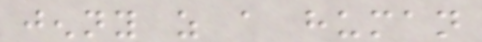jenny as a human
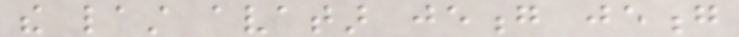the last avatar jeong jeong
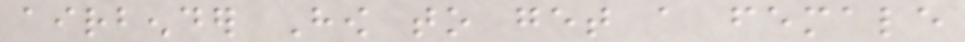airbender How to get a female
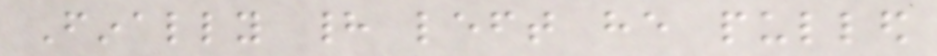Finally had left he pulled
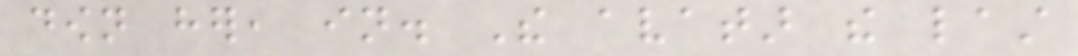down her, in. The avatar the last
